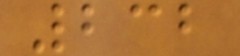232
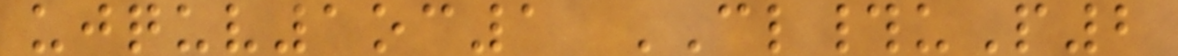ujquv1oc1 CL#uP2
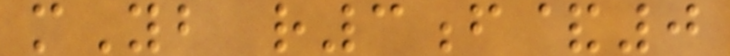mYb r3f&0
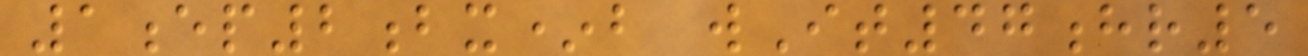1ep2bx*b wIt47hr5
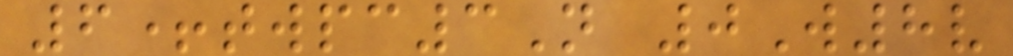6+twpc3N 0W8v
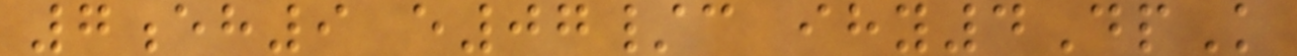7eh9 e07/c ihy4DpK
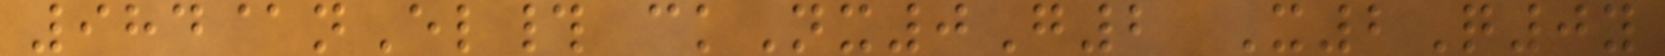984@nEl# ckNx0G2 X2Q0y
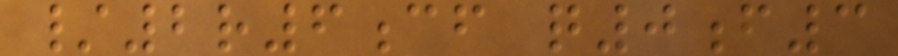/2r6cf q0f3
